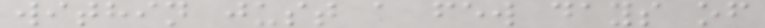within just a few days of
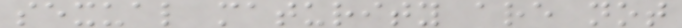sexual maturity are not
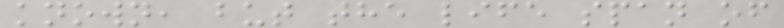known, but the life span of
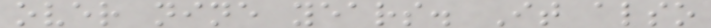over nine years. It also
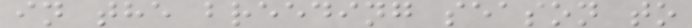in the breeding season to
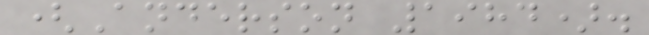(Anderson 1984).
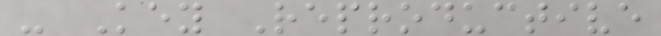- Key Reproductive
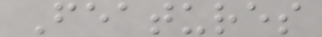Features
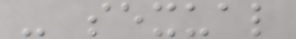- sexual
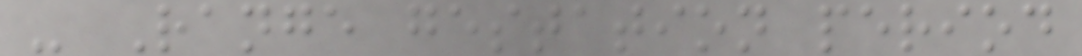- Range gestation period
